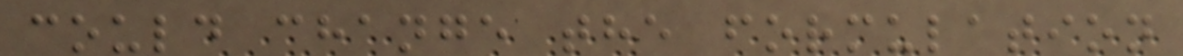could change the formulation
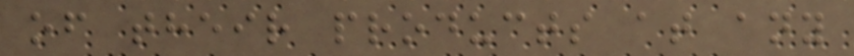of their products at any
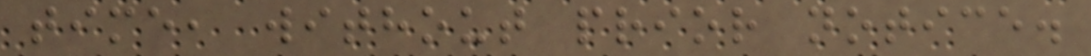time, without prior notice.
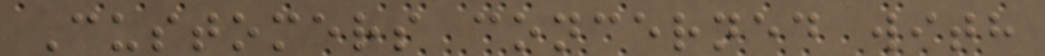Customers concerned with
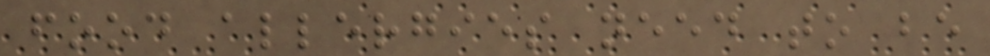food allergies need to be
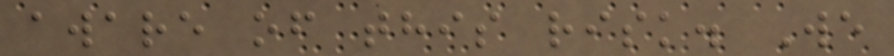aware of this risk. We
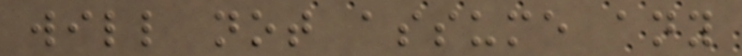will not assume any
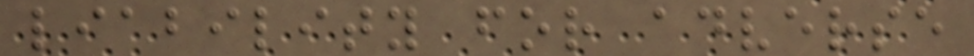liability for adverse
